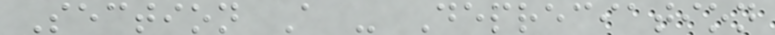Section A - Depreciation
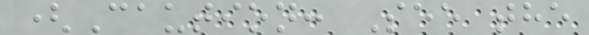(Caution: See the
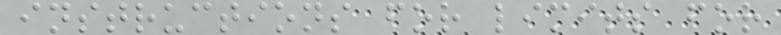instructions for limits for
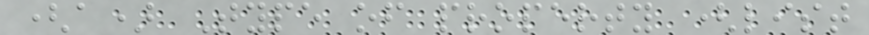(a) Type of property (list
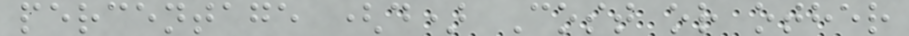percentage (d) Cost or other
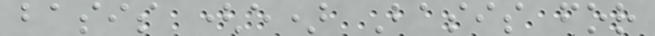basis (e) Basis for
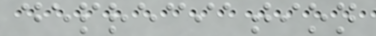depreciation
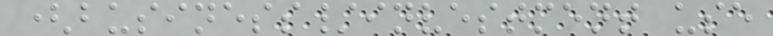(business/investment use
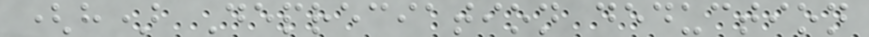(h) Depreciation deduction
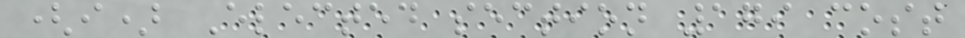(i) Elected section 179 cost
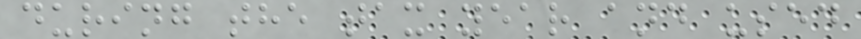during the tax year and used
